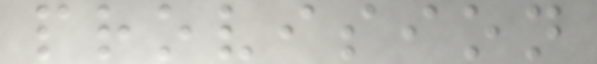provision
